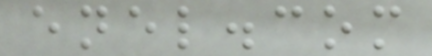enel.com
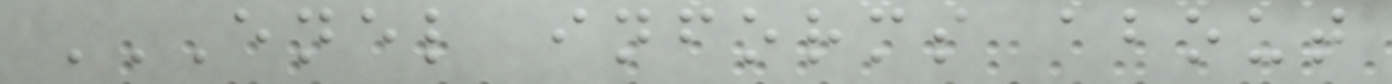ENEL INFORMS ABOUT
